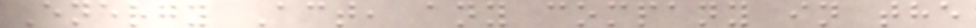Energy Act, any company in the
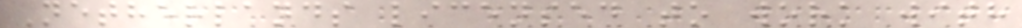Netherlands licensed to work with
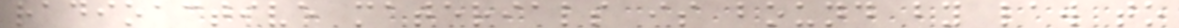radioactive materials is bound by law to
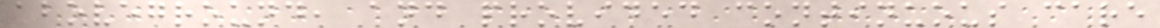aboveground, and provided continuous care
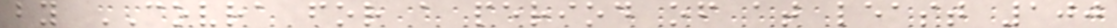by COVRA for a period of at least 100
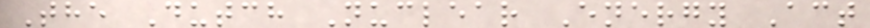The Dutch Nuclear Energy Act
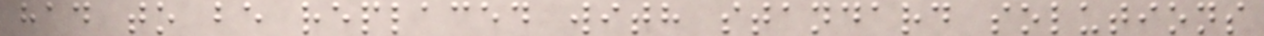had to be replaced with standard solutions
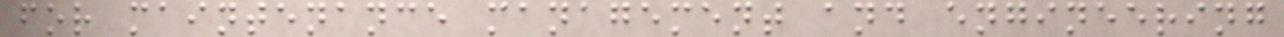for maintenance management and engineering
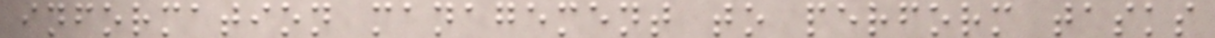information management to perform tasks
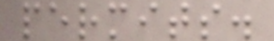permits.
